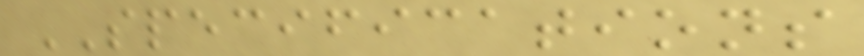SPECIFICATIONS
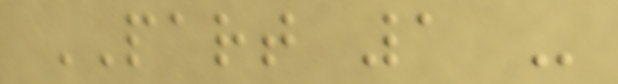PART 1 -
